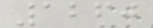1260
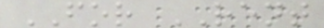FOR RENT
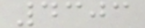4303
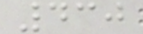430
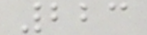223
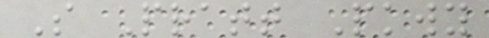S Pratt Pkwy
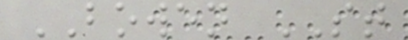BOWEN ST
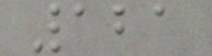121
